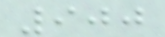900
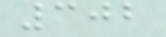302
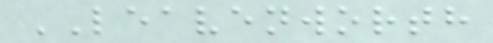LEAVENWORTH
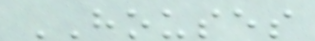HOUSES
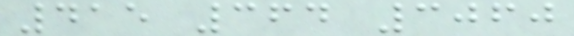415 364 3060
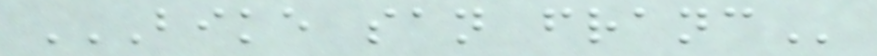BIKE SAN FRANC
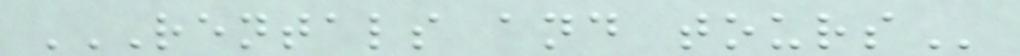RENTALS AND TOURS
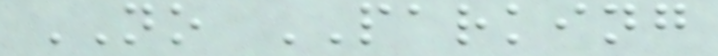NO PARKING
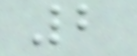2
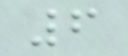6
